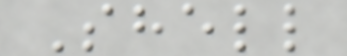Shell
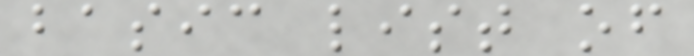basic list of
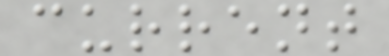current
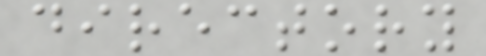directory
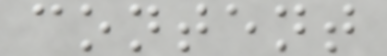content
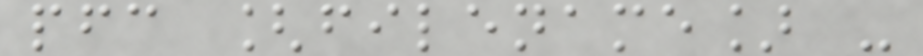pfc [filename] -
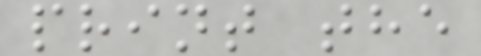print the
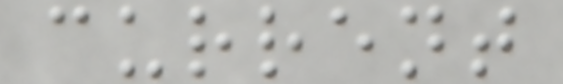current
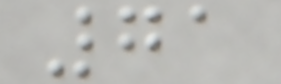71
